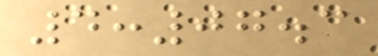4:07.3
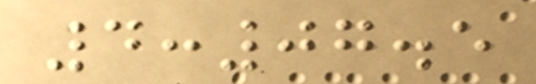4:07.5
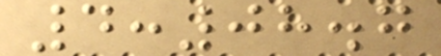4:08.7
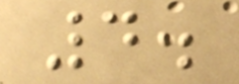4.
